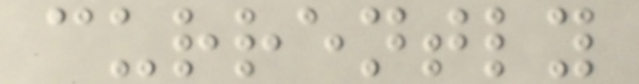currently
